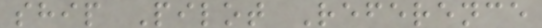ship Pilot Reference
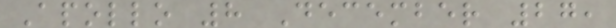Apollo 8 December 27,
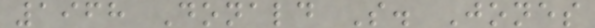1968 Donald S. Jones
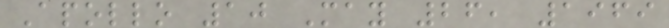Apollo 10 May 26, 1969
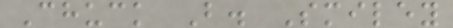Chuck B. Smiley
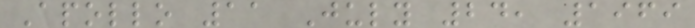Apollo 11 July 24, 1969
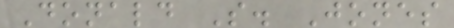Donald S. Jones
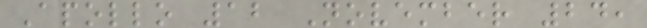Apollo 12 November 24,
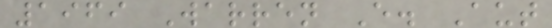1969 Warren E. Aut
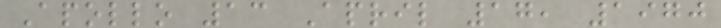Apollo 13 April 17, 1970
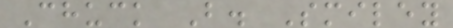Chuck B. Smiley
